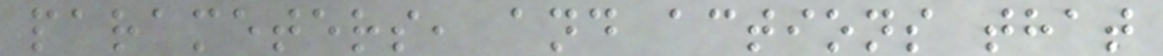parameters, and actions that
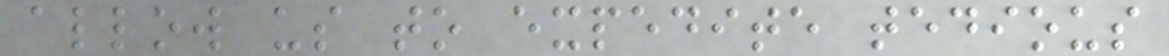allow us to expedite tedious
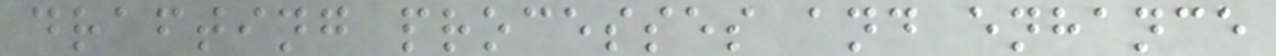drafting processes and enhance
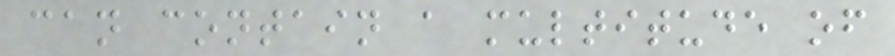can contain a multitude of
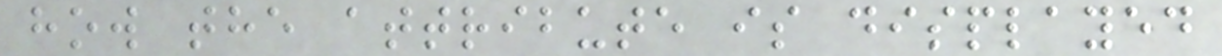how the attribute is displayed
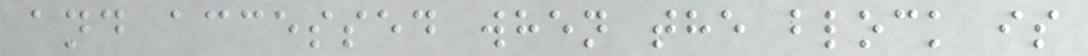and accessed when the block is
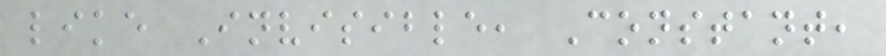like Invisible, Constant,
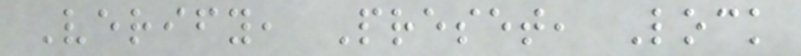Verify, Preset, Lock
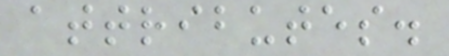attributes.
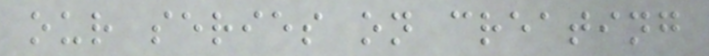our series on creating
